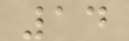14
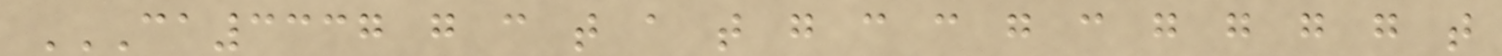CA3337 G C T A T G C C G C G G G G T
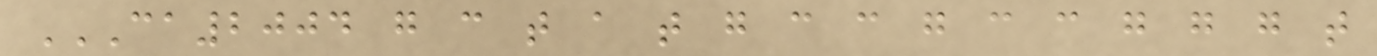CA2004 G C T A T G C C G C C G G G T
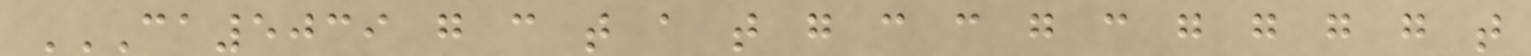CA5039 G C T A T G C C G C G G G G T
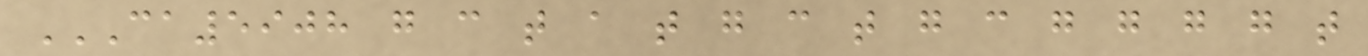CA5908 G C T A T G C T G C G G G G T
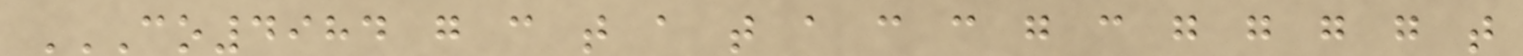CO4984 G C T A T A C C G C G G G G T
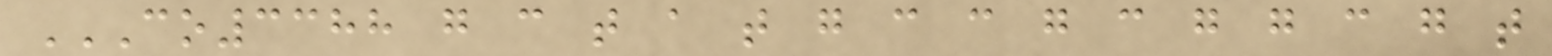CO3388 G C T A T G C C G C G G C G T
